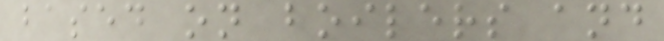based on boilers and
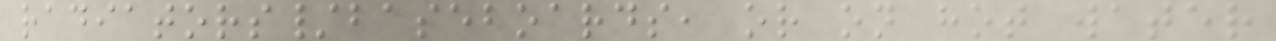radiators/baseboards, or on hot water
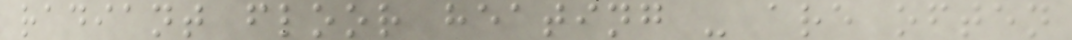radiant floor heating - are often
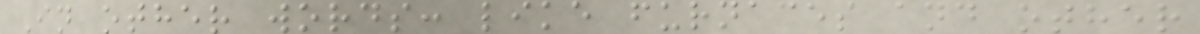In other words: like furnaces and other
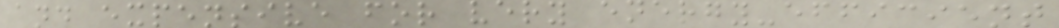and expensive for very energy-efficient
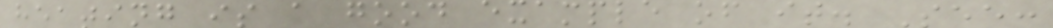heating is a good example of it. See:
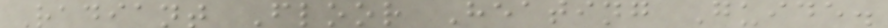Radiant Floor Heating Guide.
